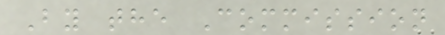By the Commission
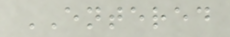ENTERED
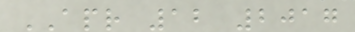APR 12 2017
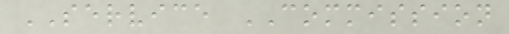SERVICE COMMISSION
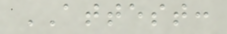ATTEST:
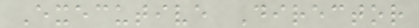Executive Director
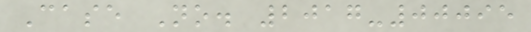Case No. 2017-00095
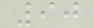90
